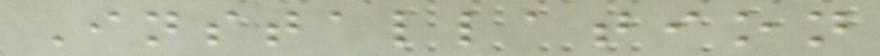Installation
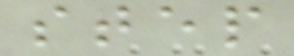step
